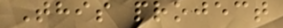This project
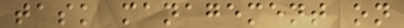task management on
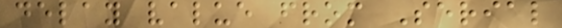delay value from Serial
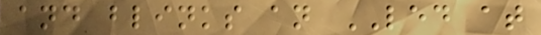and blinks an LED at
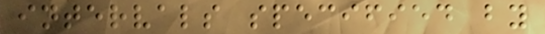intervals specified by
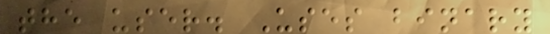the user. Uses binary
